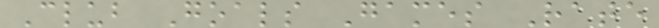Club Goals Games Rate
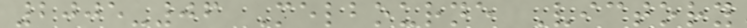2005-06 Melbourne Victory
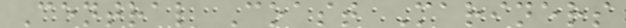Central Coast Mariners
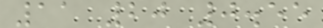11 20 0.55
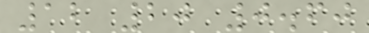12 20 0.60
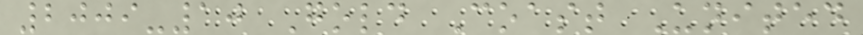2009-10 Gold Coast United
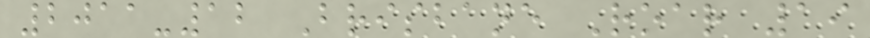2011-12 Brisbane Roar 19
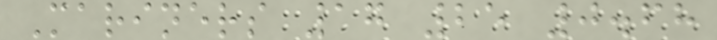Mariners 17 25 0.68
